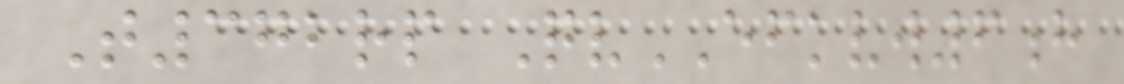T372rp QvEFKVW6h
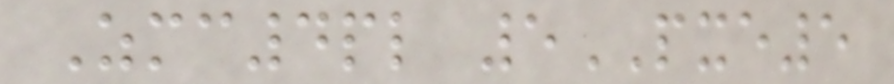Zmc4pl 5PXE5
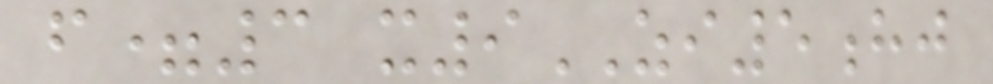f=3 x9ZI5hj
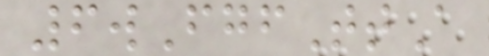6wFgfTtA
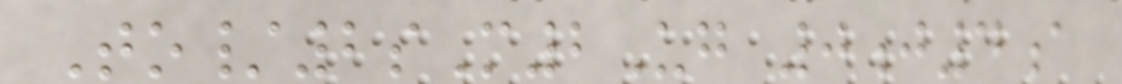To/2sM2Ug 0j4a
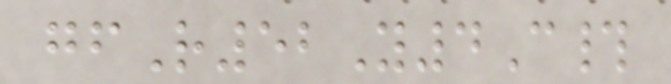gfR52Y4C#
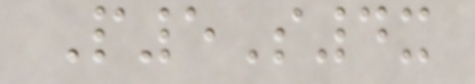P5S4x
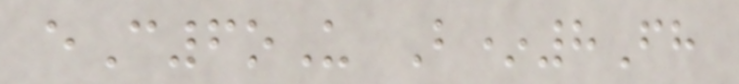eC6oU B*8Fh
